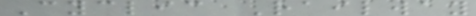Cyclic Railway
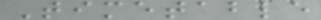Timetable
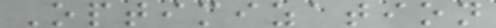Optimization
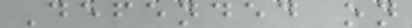Defended on
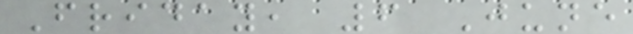Friday, 6 June
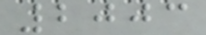2003
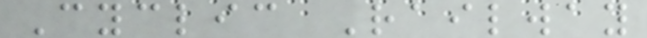Cyclic Railway
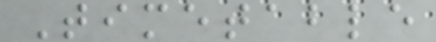Timetable
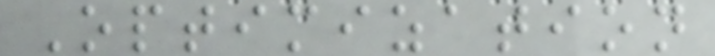Optimization
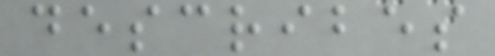describes
